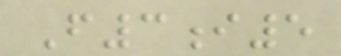F3i5
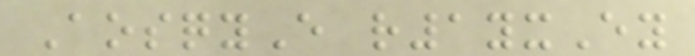AosqyE r1yxEy
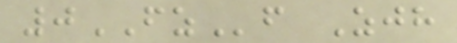0FZf Zjh
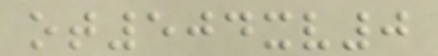ot504xv0
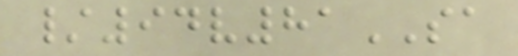/94v81SA
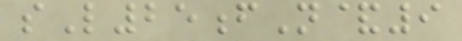sL25fN&9
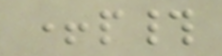+p#
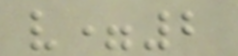v=2
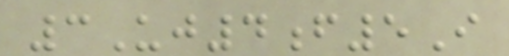3Uj4f5I
